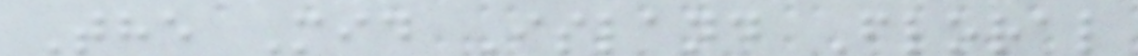The Mid Island Floral
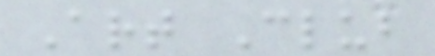Art Club
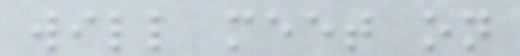will meet on
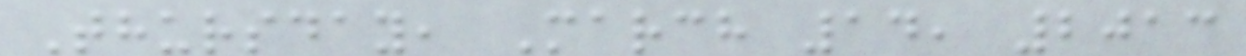Thursday, March 14, 2013
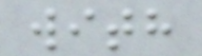with
